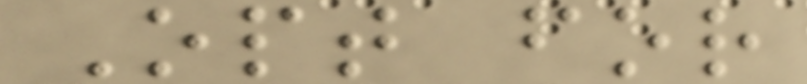Opt for
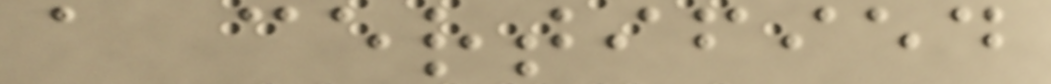a certified
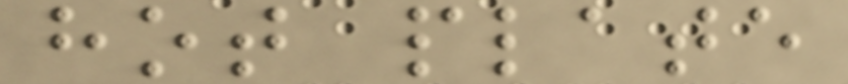hot plate
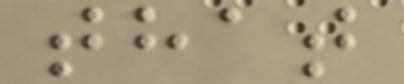that
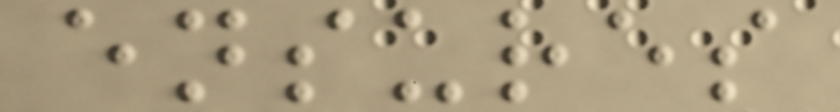ensures
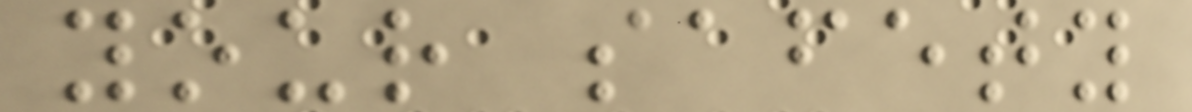your safety
